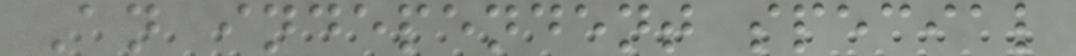An independent special
